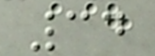34
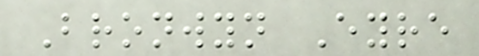Bronwyn Eyre
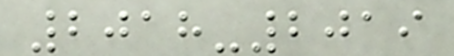2018-2019
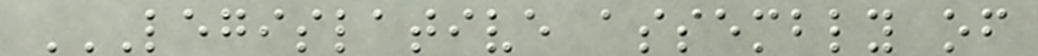LEGISLATIVE ASSEMBLY OF
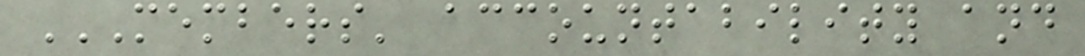MEMBERS' ACCOUNTABILITY AND
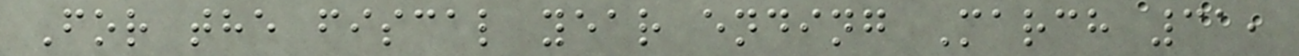For the fiscal year ending March 31,
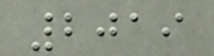2019
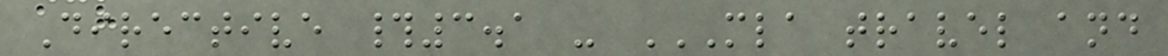Directive #3.1 - MLA TRAVEL AND
